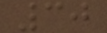30
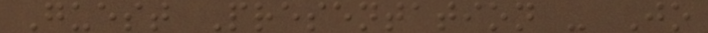Guest Presentation - Jo
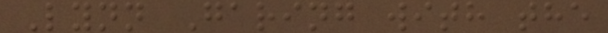Lynn Garing with the
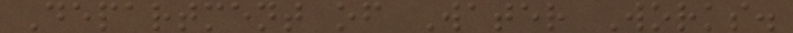Department of Water Works.
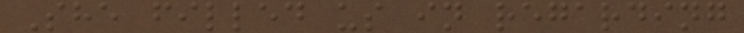She filled us in regarding
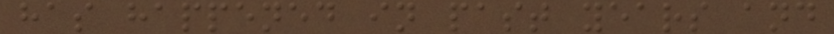has happened in past years and
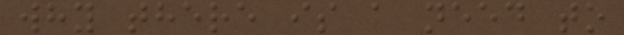why there is a need to
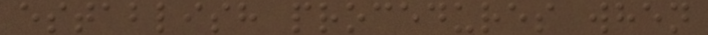establish procedures when
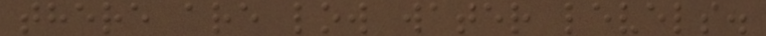there are low water levels.
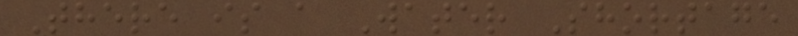There is a Water Shortage
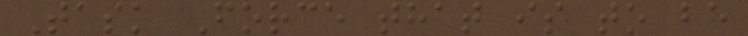Task Force that is to be
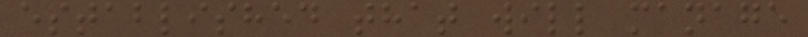established that will manage
